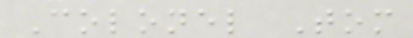Colonel Tom
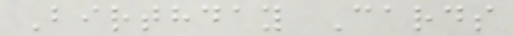Birthday Cards
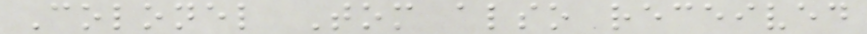Colonel Tom also received
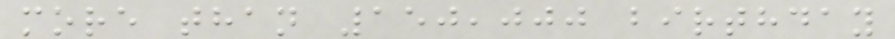more than 150,000 birthday
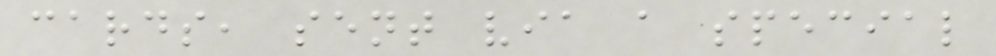cards, sent via a special
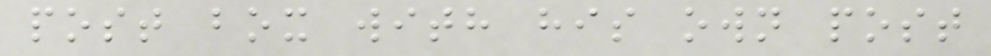post box with his own post
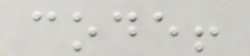code!
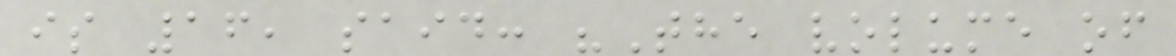is 16, said: "The volume of
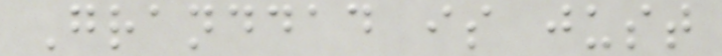Granddad is just
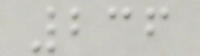236
